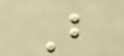But
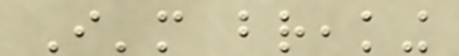I'm breaking
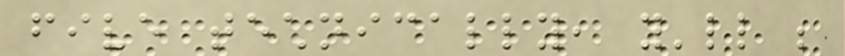five technically, you'll be
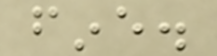fine.
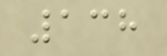138
